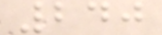240
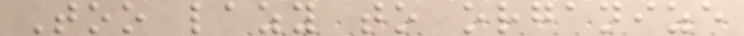Too lazy to organize
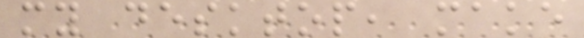my desktop, make
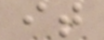it
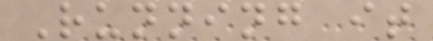Running it
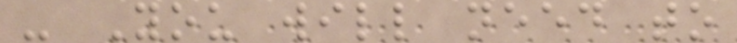- You will need to
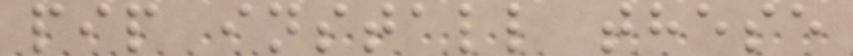pip install these
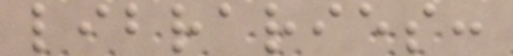libraries:
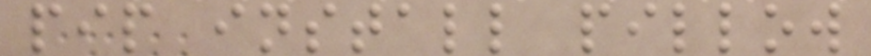pip install pillow
